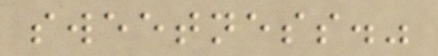sweetness."
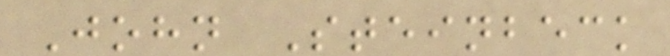John Steinbeck
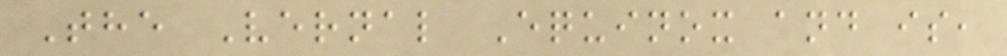The Vernal Equinox and is,
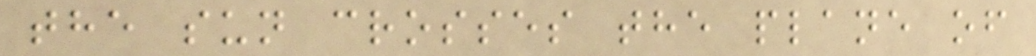the sun crosses the plane of
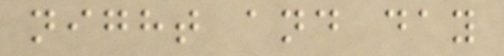night and day
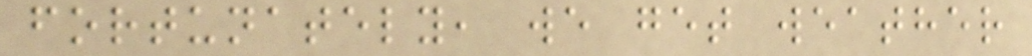fortunately, we get weather
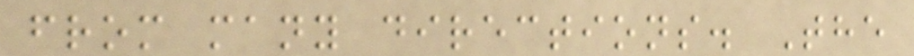from many directions. The
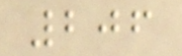206
